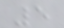5
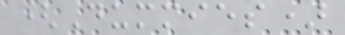(Dummies)
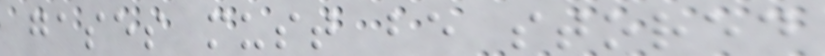gases must be stored
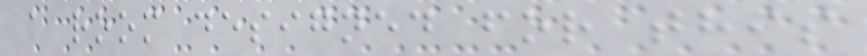a room designed for this
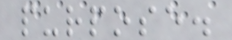purpose.
